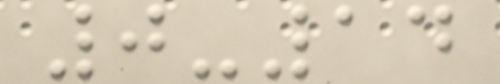0-14
